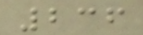236
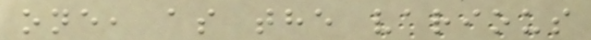one, as the various
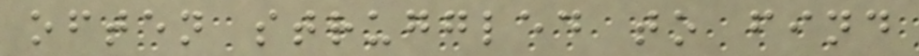often struggled to find
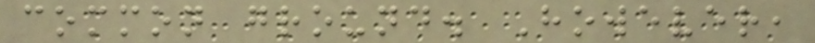common ground. However,
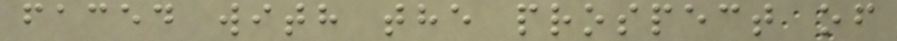faced with the prospect of
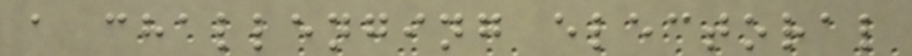a challenging electoral
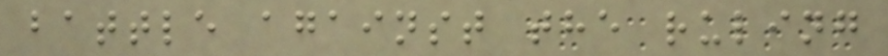battle against the ruling
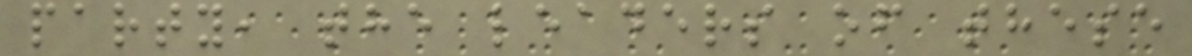party, the leaders of these
